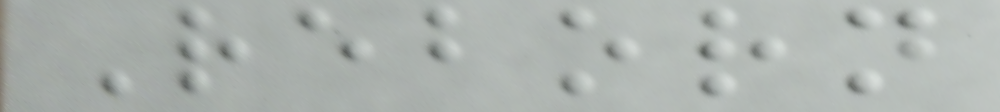Reborn
